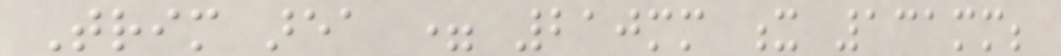Trim area = 210mm x 131mm;
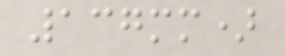137mm)
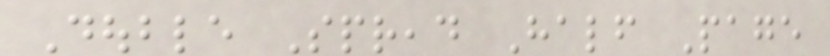Double Spread Half Page
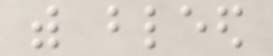with bleed
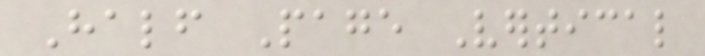Half Page Vertical
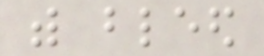with bleed
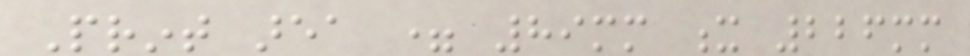Print area = 89mm x 226mm
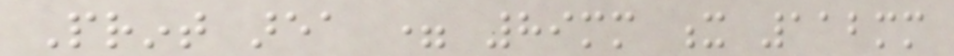Print area = 89mm x 112mm
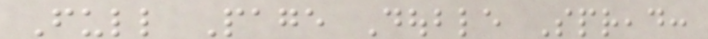Full Page Double Spread:
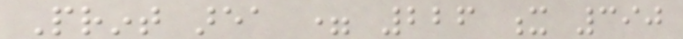Print area = 226 x 390
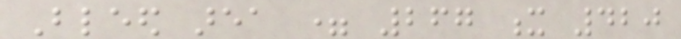Bleed area = 267 x 420
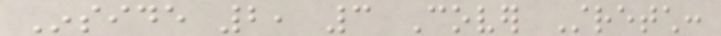Inside 2, 3 Cover Stretch:
